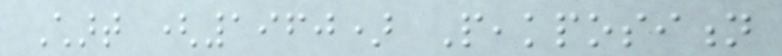Chart (1960) Peakposition
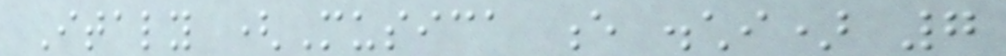Italy (Musica e dischi) 7
